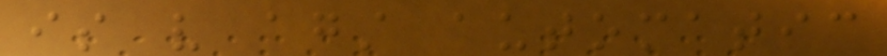is very against automatic
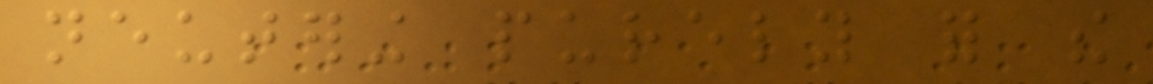neutering purely for the
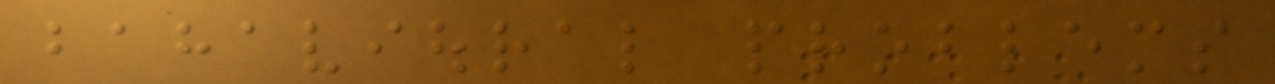bahavioural problems
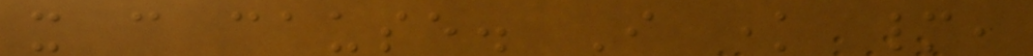it can cause. I know many,
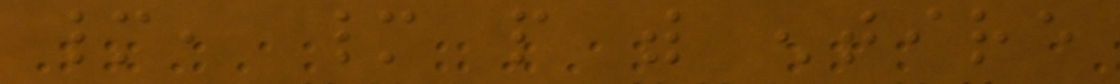many, many people with entire
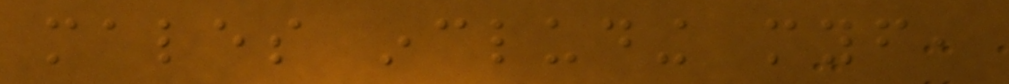males including myself,
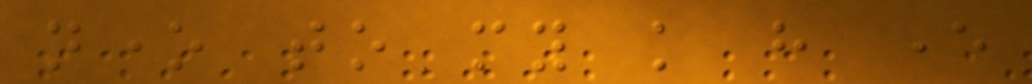none to my knowledge have ever
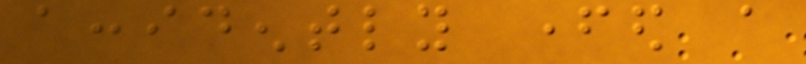accidently fathered a
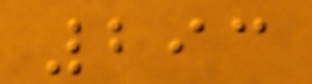293
